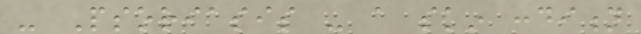- Psoriasis - a skin condition
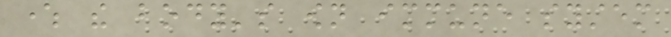where the body's own immune system
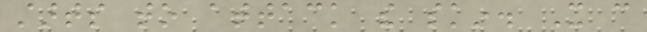starts to attack the skin. It can
